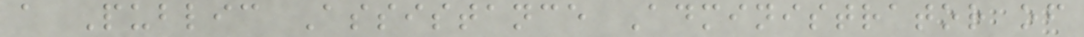a Public Assistance Administrator of
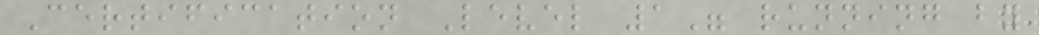Certification Level 1" running by
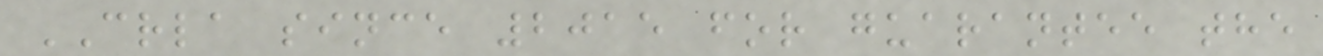CRLA since 2015 for guarantee the
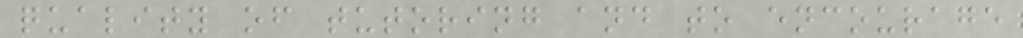quality of tutoring and to encourage
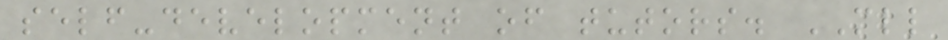self-development of tutors. MLL
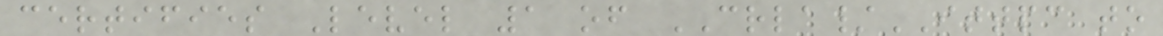certifies Level 1 of CRLA/ITTPC to
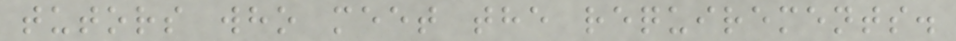tutors who meet the requirements.
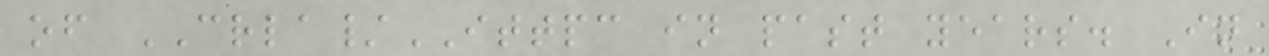of CRLA/ITTPC in past years. In
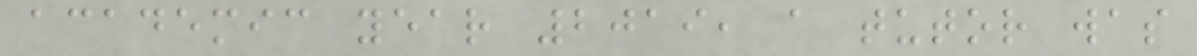academic year 2019, a tutor was
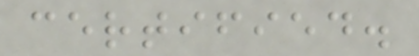certified.
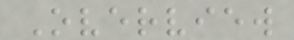Overview
